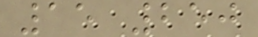15 250
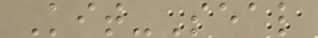Kit-Seal
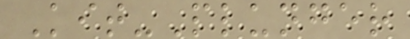Kit-Plunger
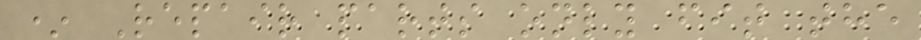* Repair parts only fit the
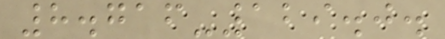8.716-129.0.
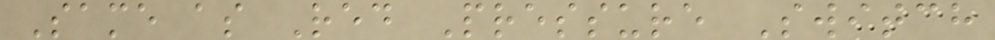Same as Red Pressure Switch
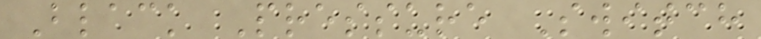Black Pressure Switch
